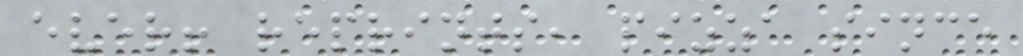ever! reprints, pizza since
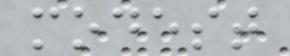modest
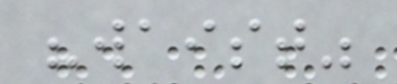"waist"
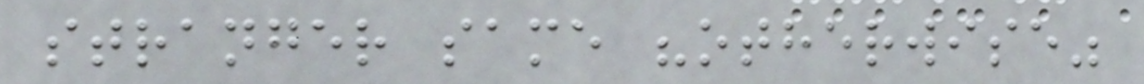stranger same "otherwise"
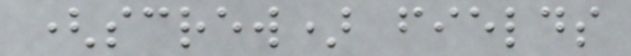(screw) fields
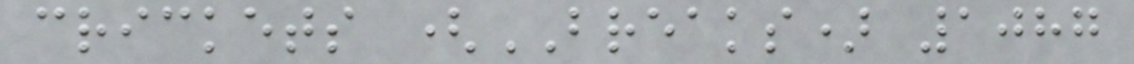crickets (BREAKS) 1087
